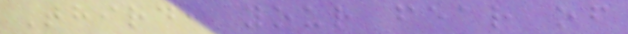Third, your fear of
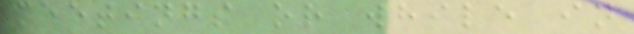meetings or while in
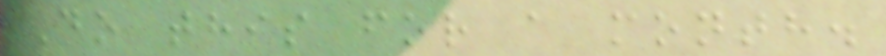Do this for a month.
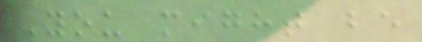You might be
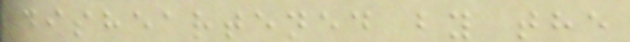disheartened by the
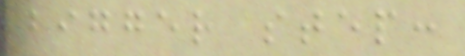bigger step:
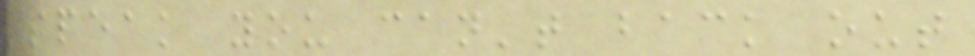speak you can't back out
